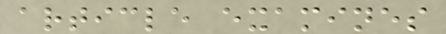article examines
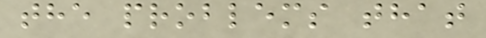the problems that
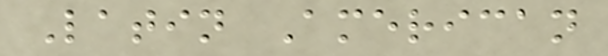Latin American
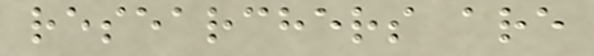researchers are
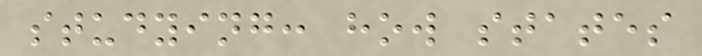studying: how states
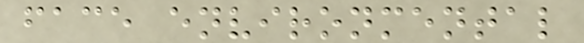face environmental
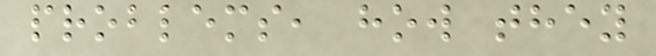problems, how they
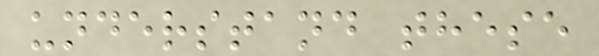understand these
